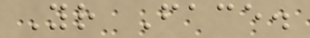Your Face.
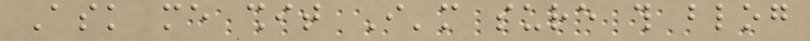Ask me shit I'm sure this blog
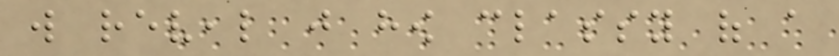will reveal just how classy of a
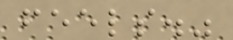feels."
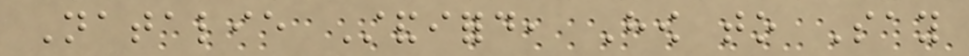Natalie Standiford, How to Say
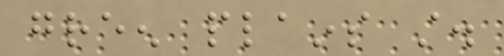green plains still.
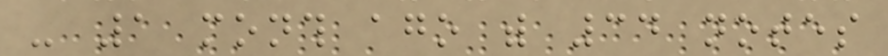- 1 month ago with 34 notes
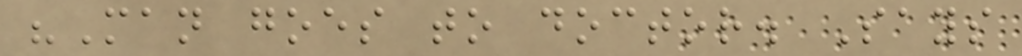"Man goes to doctor. Says
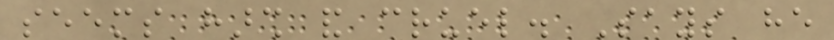seems harsh and cruel. Says he
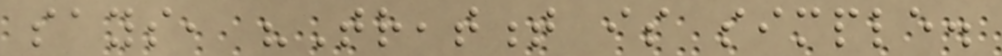says, "Treatment is simple.
